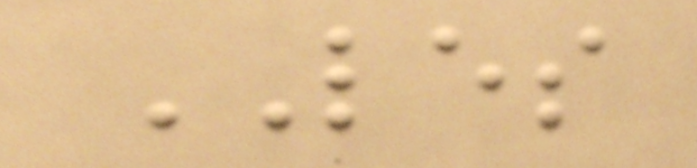LES
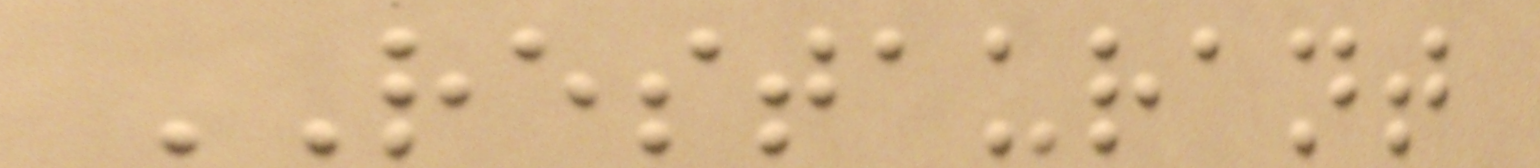RESTAURANT
